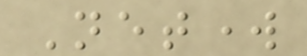Network
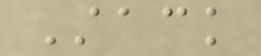Stack
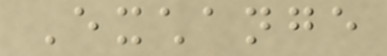Exchange
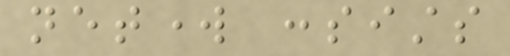network consists
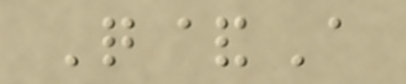Q&A
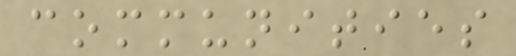communities
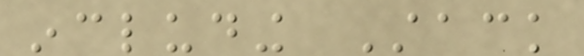including Stack
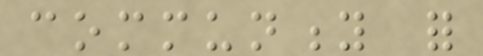community for
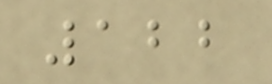122
